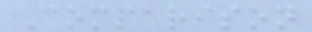Comparison
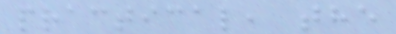practical, the
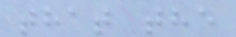that the
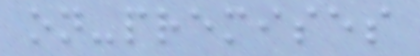on-premises
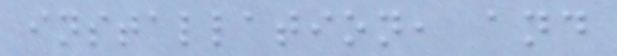installation, and
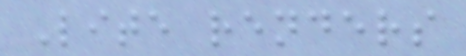Lite renders
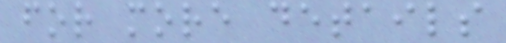for more details
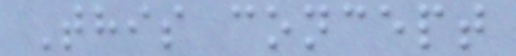This concept
